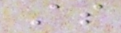As
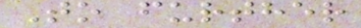To further
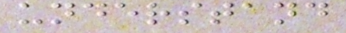understand
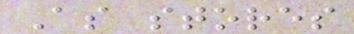As stores
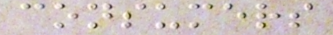consumers
